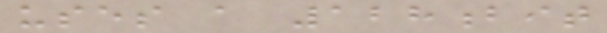uses a 128bit
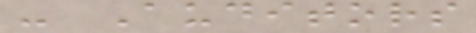- Auditors
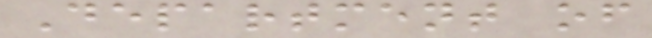Department of
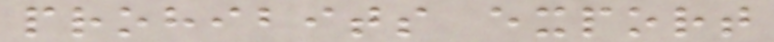prohibits export
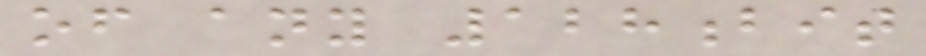of any 128bit
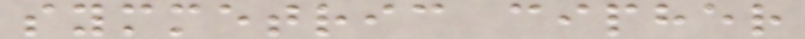symmetric cipher
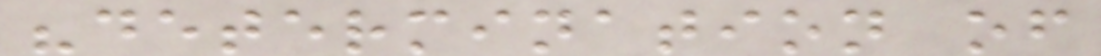"determination of
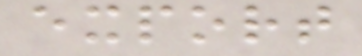export
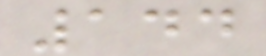144
